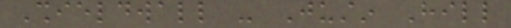Shieldwall - Justin Hill
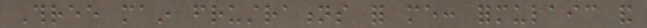Three main frustrations for me: formulaic and
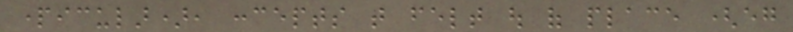particular), concepts that felt out of place (eg
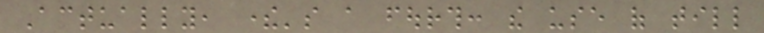Actually, there's a fourth: the use of till
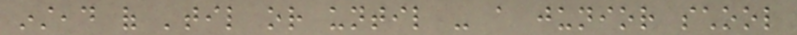instead of 'til or until - a junior school
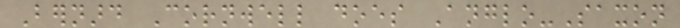Bernard Cornwell does Anglo-Saxon
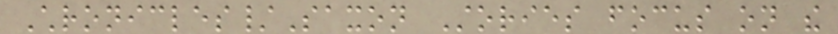Chronicles/Saxon Stories focus on the
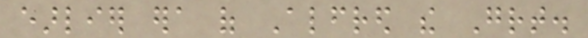earlier era of Alfred the Great.
